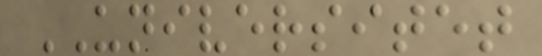UNIVERSITET
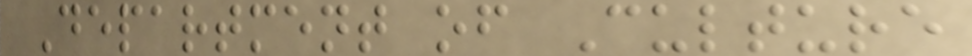Department of Culture
